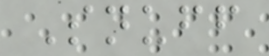Snuff
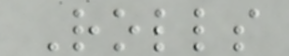Rolls
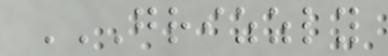GRIZZLY
